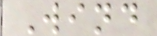Wind
